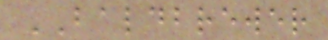BALDBREWER
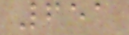651
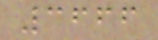3666
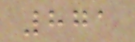871
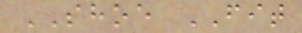SHOE FIT
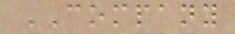COMPANY
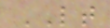LT
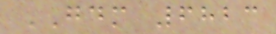GDM 6823
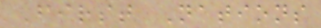First Nations
